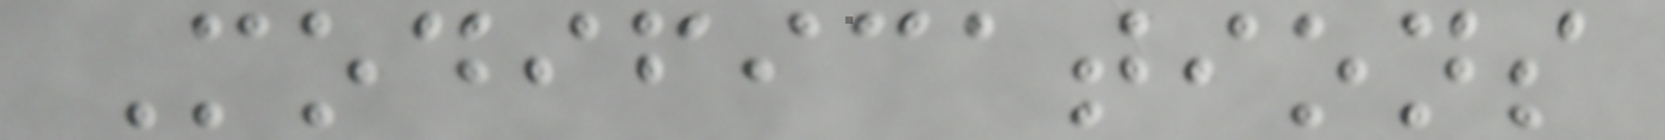Modifications
